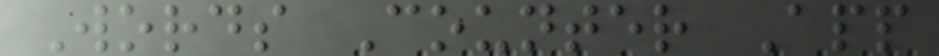Words Counter App
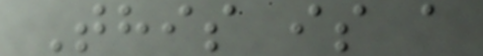This is a
